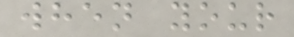when your
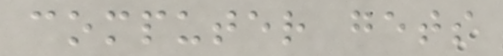computer gets
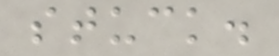stuck.
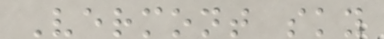Vermont sky
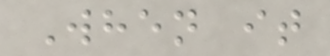When it
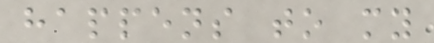happens to my
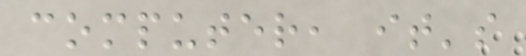computer, it's
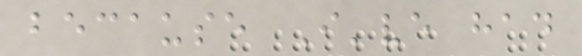because I've had
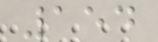154
